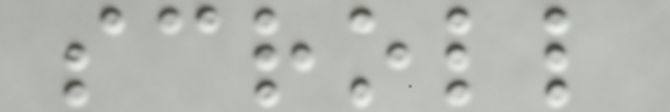scroll
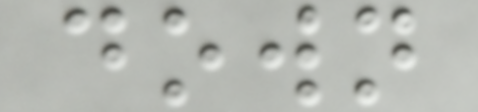down
